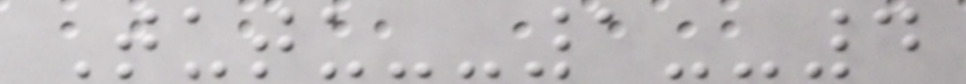Tutu--1--4
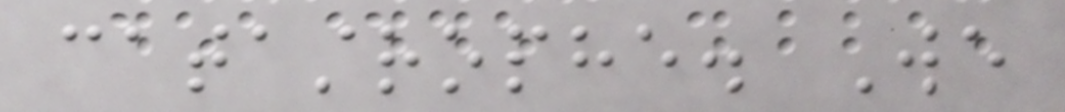catastrophe. We
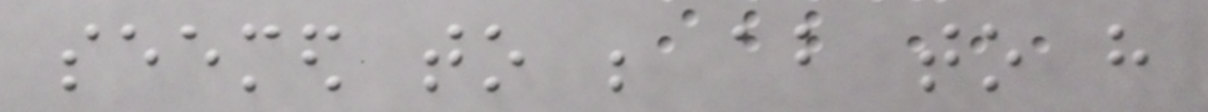seemed to be about to have
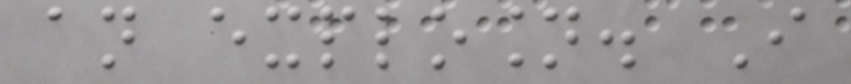an explosion. I
